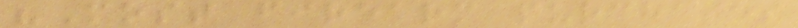"Most firearm purchases
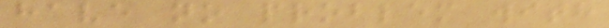have no problem with
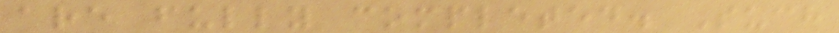are fully completed. Such
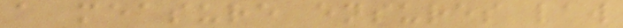a measure ensures law
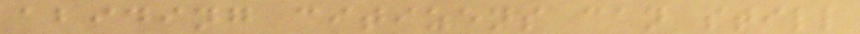abiding citizens can still
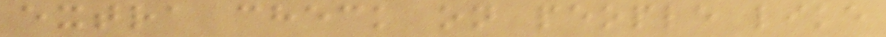extra check on people like
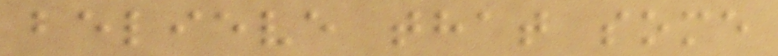believe that some
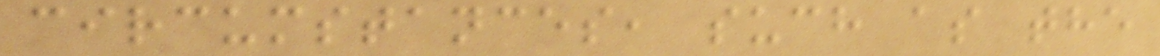circumstances, such as the
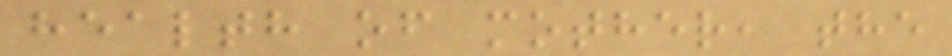health of mother, the
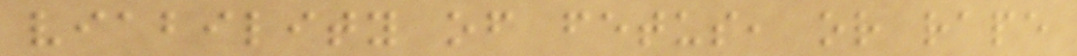viability of fetus, or rape
